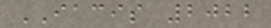IACIS 2022
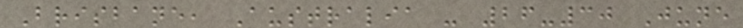Brisbane, Australia - 26-30 June
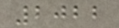2022
